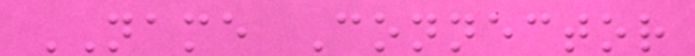NAME Connector
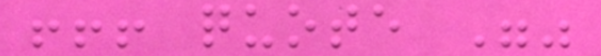!!! quote ""
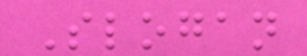Slogan
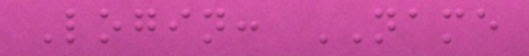Login: NAME
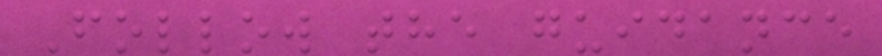Follow the guidance
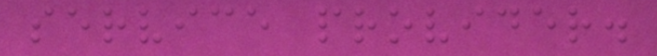service provider.
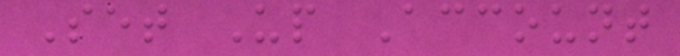Set Up Account
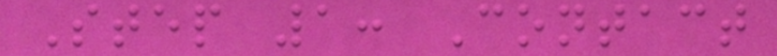Step 1: Contact
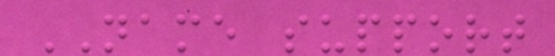NAME support
